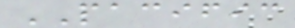PACIFIC
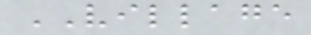VILLAGE
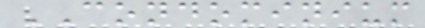CONDOMINIUM
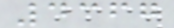4367
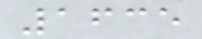1635
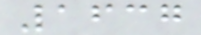1637
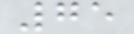75
